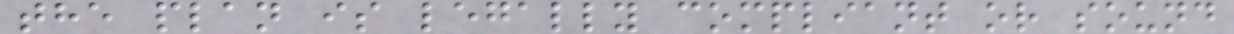the plan is legally compliant or sound
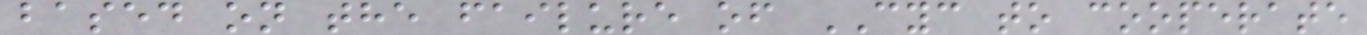based on the failure of CYC to cooperate
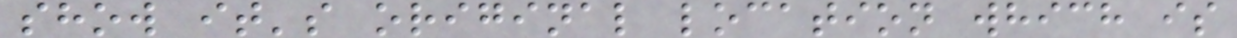show it's original location which is
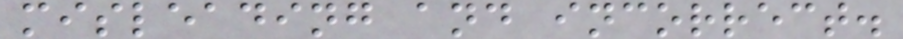misleading and incorrect.
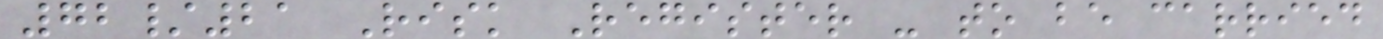72/21 Risk Register - to be carried
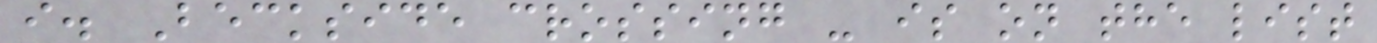i. Beckside crossing - is on the list
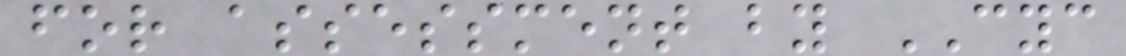for assessment by CYC
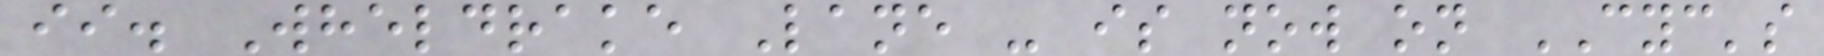ii. Wheldrake Lane - is now on CYC's
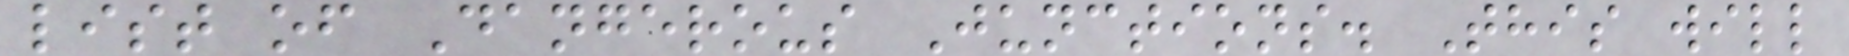list of Dangerous Junctions. This will
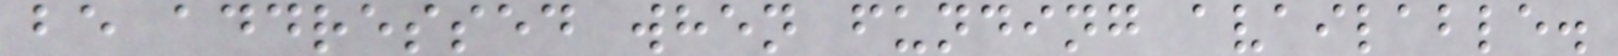be addressed when funding available.
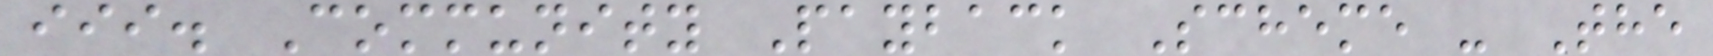iii. Community Payback Scheme - The
